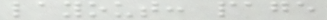layout: page
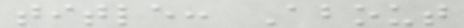title: About
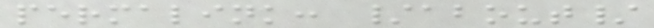permalink: /about/
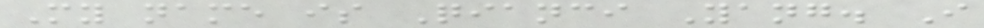My name is Qianci Yang. I
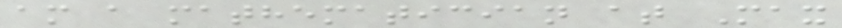am a mathematician at Max
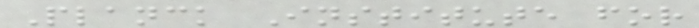Planck Institute for
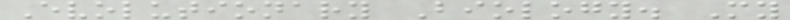Evolutionary Biology. My
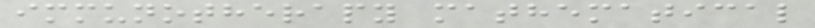immunotherapy mathematical
